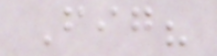Fig?
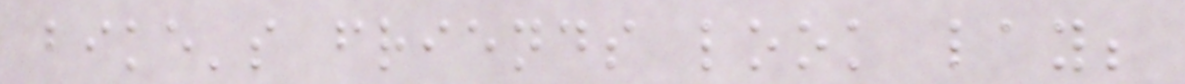bike's friends look lay;
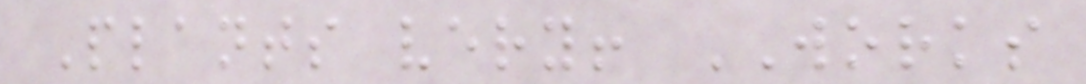Plants very! WORKS
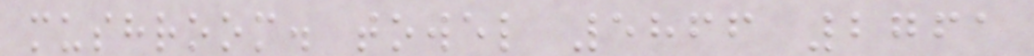mushroom. towel 5866 2761
